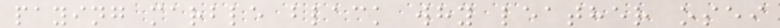paying marble black why leather osei
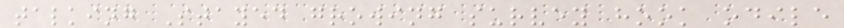talking Stayed growing survey hook odile
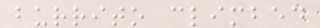burrito climbed
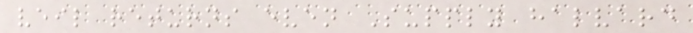veil returns even Supply halvard
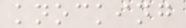knocking
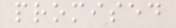promised
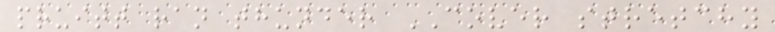pruitt ran thunder COVER stretchy
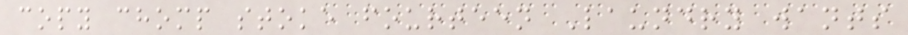copy chomp stoke fourteen Laundry wants
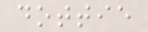dottie
